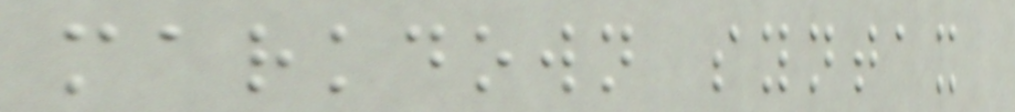markdown syntax
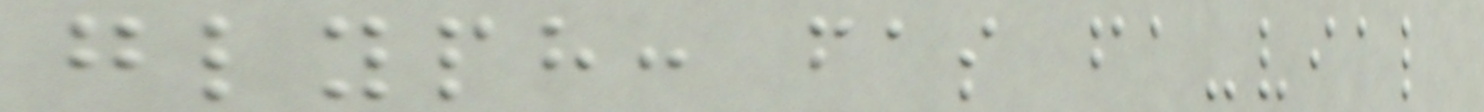glyph: fas fa-vial
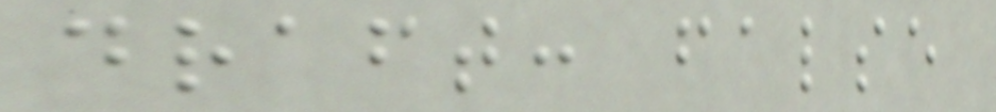draft: false
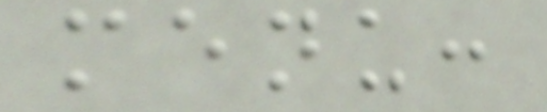menu:
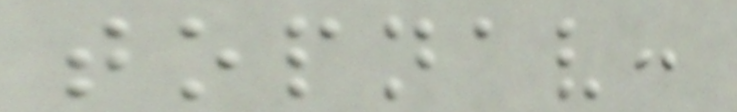topnav:
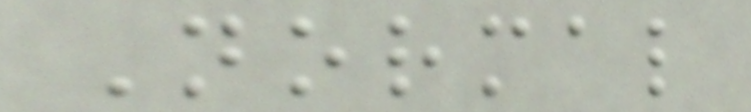Normal
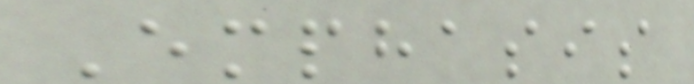Emphasis
